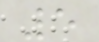5
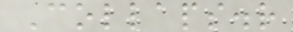Collaps.r
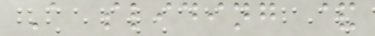A sliding &
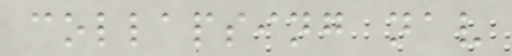collapsing nav
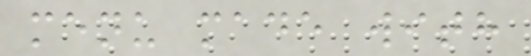menu made with
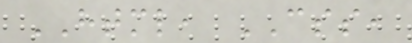HTML, CSS,
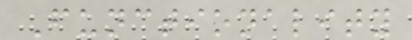Functionality
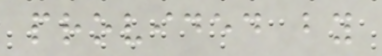provided by
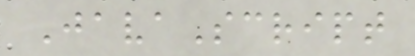JavaScript
